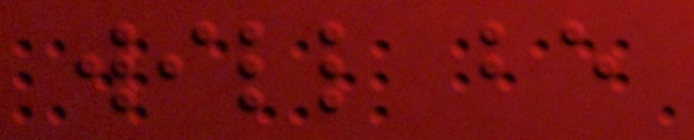will be
